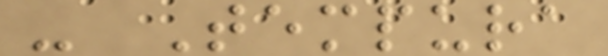- Tempura
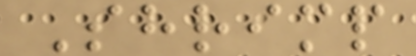Shrimp
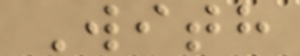With
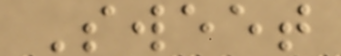Sweet
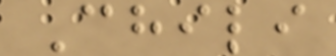Chili
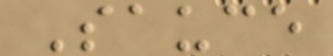Sauce
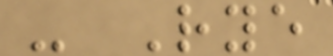- Rye
